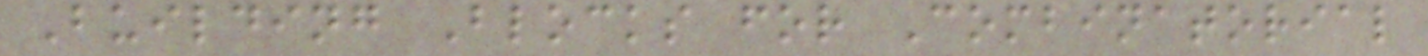Building Blocks for Combinatorial
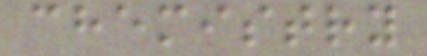chemistry
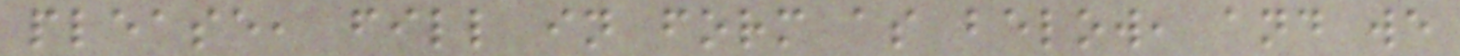please, fill in form as below, and we
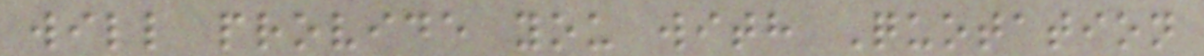will provide you with Quotation
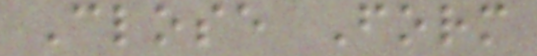Close Form
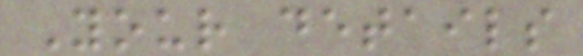Your details
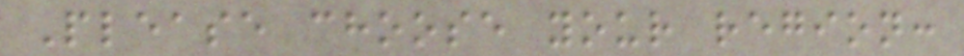Please choose your region:
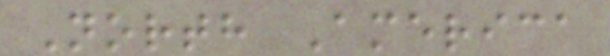North America
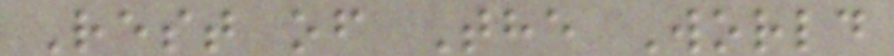Rest of The World
